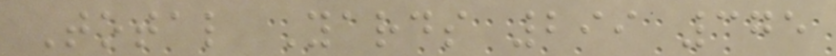Total Yards 299 375
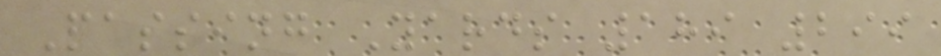Passing Yards 189 299
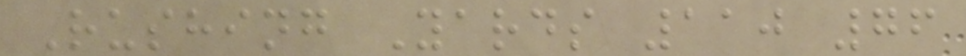Rushing Yards 110 76
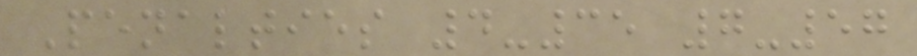Penalties 4-35 7-57
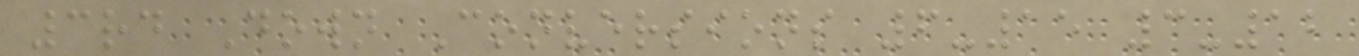3rd Down Conversions 6-15 3-12
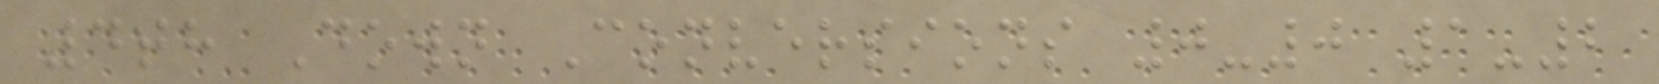4th Down Conversions 0-0 1-2
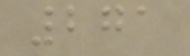271
